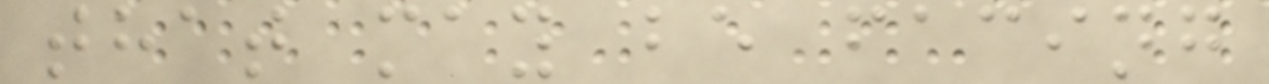that may be facing
